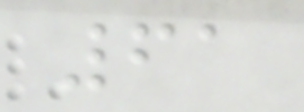61
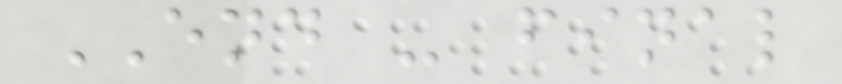END - final
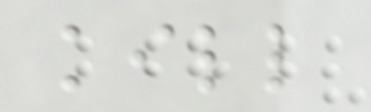kill
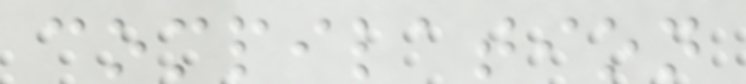compilation
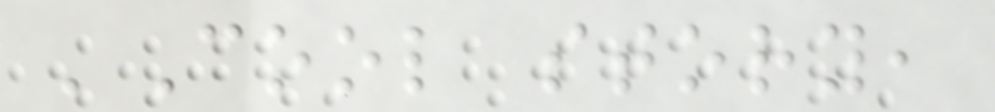'Cool story,
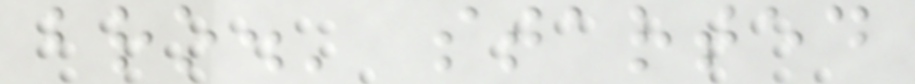bro.' started
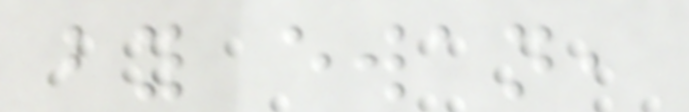by ewan,
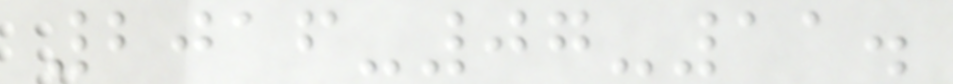2016-07-11.
